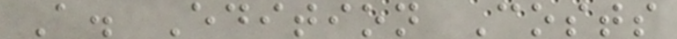A. Edition Costs
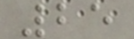25
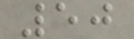50
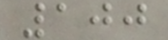100
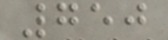750
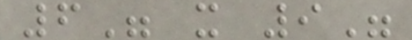6" x 9"
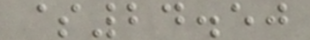$24.50
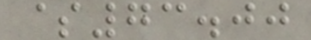$73.00
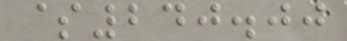$240.00
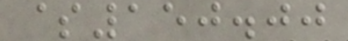$150.00
